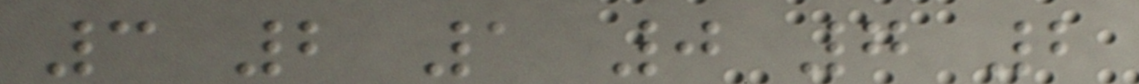3 2 1 0 7 2
